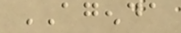AGENDA
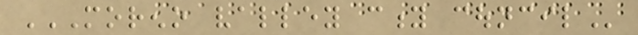MORENO VALLEY CITY COUNCIL
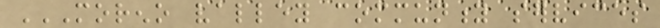MORENO VALLEY COMMUNITY SERVICES
